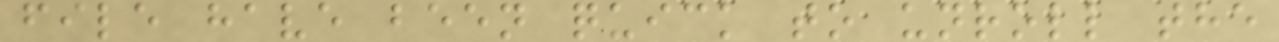file have been quick to unroll the
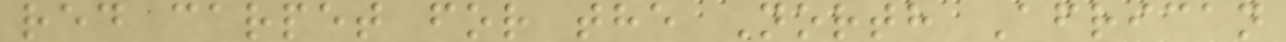red carpet for the North African
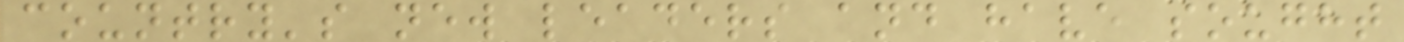country's new leaders and have sought
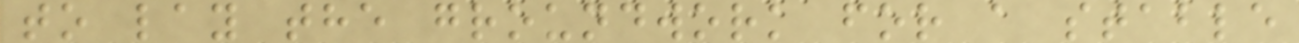to lay the groundwork for a stable
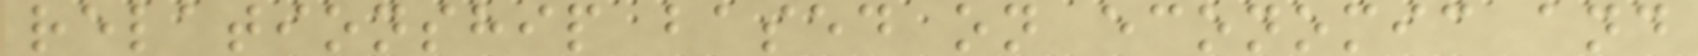relationship based on economic and
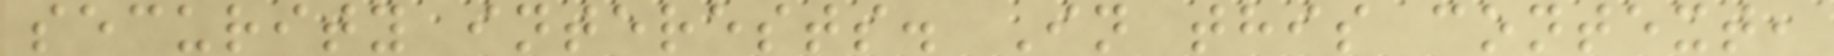security interests. In this context,
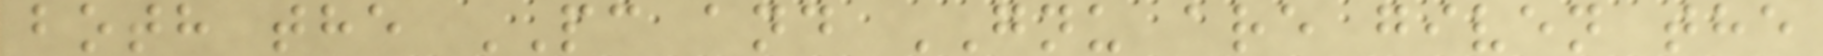both the PC and GNU are given the
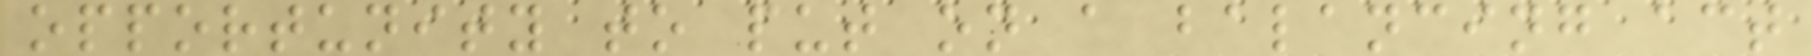opportunity to put on a balancing act
